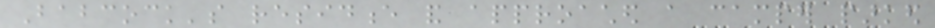Babcock's residence and approached a camper parked
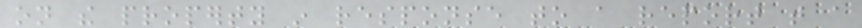on the property in response to a report that a
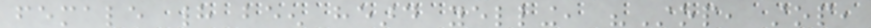female had been heard yelling, "Stop, stop,
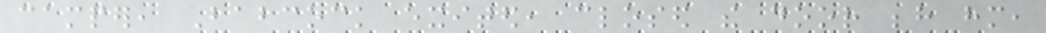camper, Babcock exited, closed the door behind him,
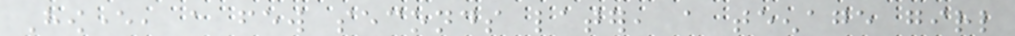However, a few seconds later, a teenage girl
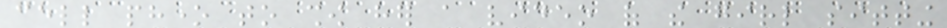cell phone to show her a video of the girl sitting
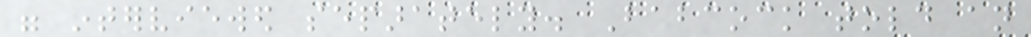were interviewed separately. Babcock told an
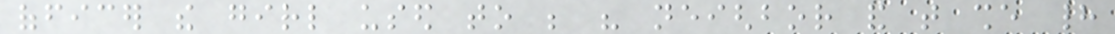officer the girl used to be his neighbor and that she had
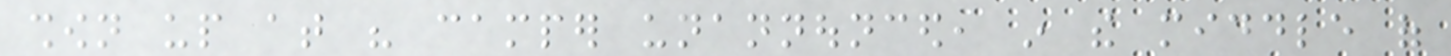shown up at his camper unannounced, in the middle of
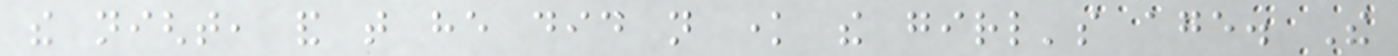the night, and that he did not know the girl's age. The
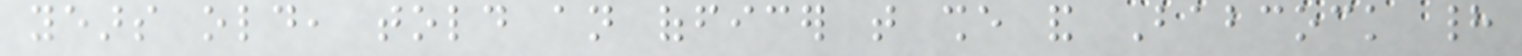years old, told an officer that she and Babcock had
